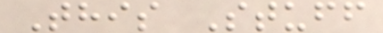This Stuff
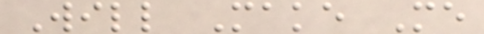Will Make Me
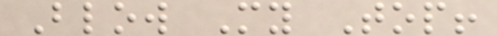Blow My Top!
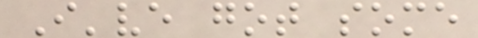I've got some
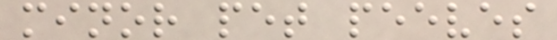minor pet peeves
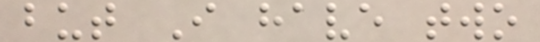but I have two
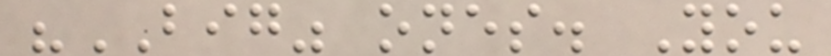"BIG" ones. You
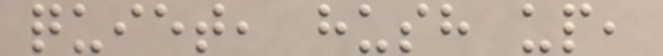quiet, hush up,
